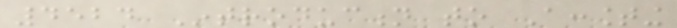4524 Introduction to Accounting
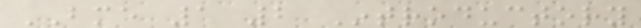BME 1 2 Introductory
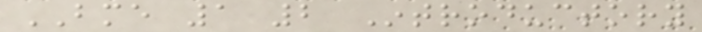BME 1 2 Introductory
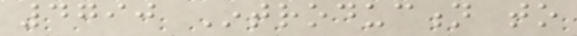4790 Introduction to
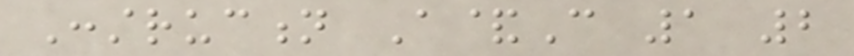Construction A&C 1 2
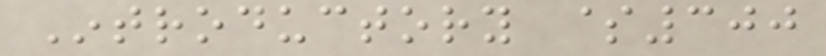Introductory $300
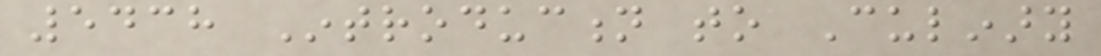5438 Introduction to Culinary
